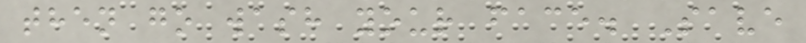then go wash your face. Save
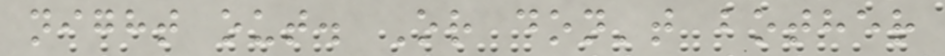night out. Or don't bother
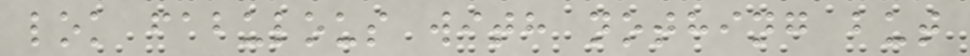lok fabulous with nothing but
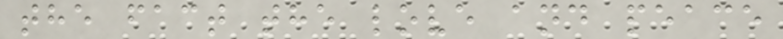the fact the love and peace
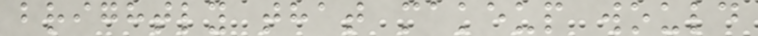brightly that makeup would
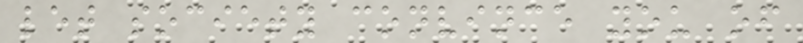let society convince you of
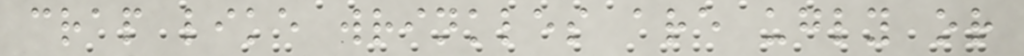crap like wrinkles are ugly or
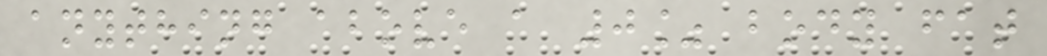anything above a 0% body fat
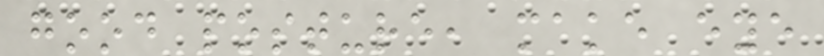good posture, make eye
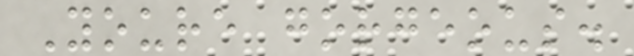Youre gorgeous.
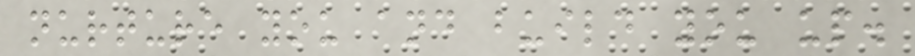nurture you and build you up.
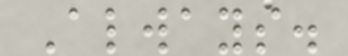Always.
